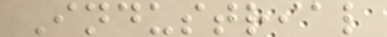Industrial
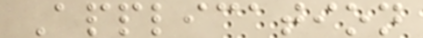Application
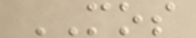MOS
